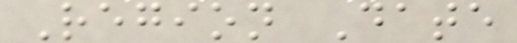Region Date
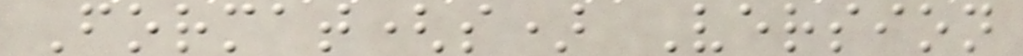Format(s) Version
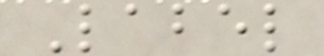Label
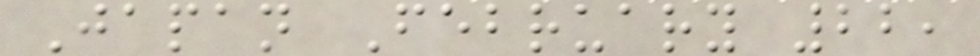Japan February 22,
